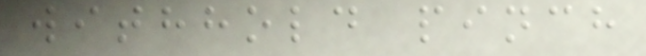withhold pinch
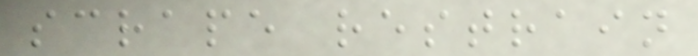scrape restrain
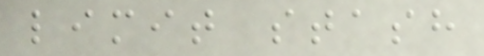limit stash
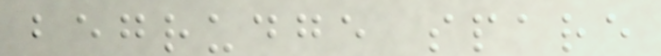begrudge spare
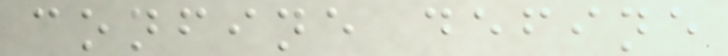confine define
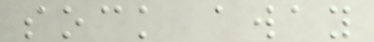sock away
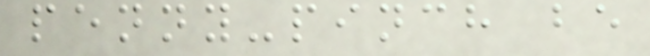penny-pinch be
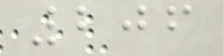206
